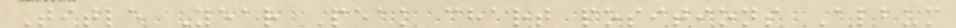Title Year Peak chart positions Album
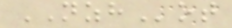NZHot
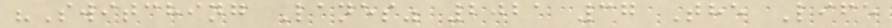"Switching Lanes" 2021 37 The Life
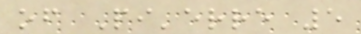of Pi'erre 5
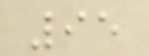95
